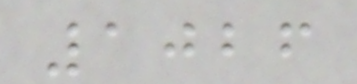1026
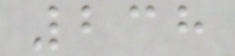238
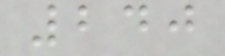240
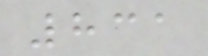831
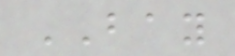BAY
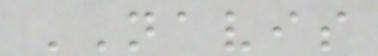NAVIS
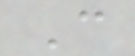C
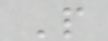P
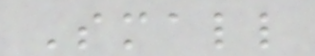Small
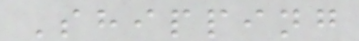Shipping
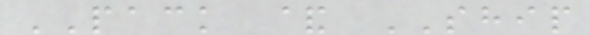PACK & SHIP
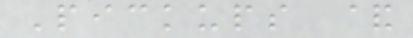Pickups &
